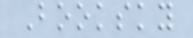Booksky
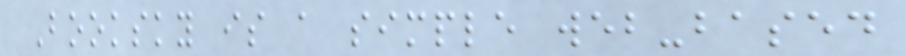Booksky is a simple web-based
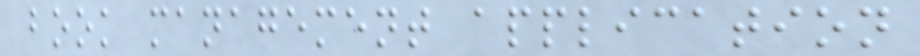book management application
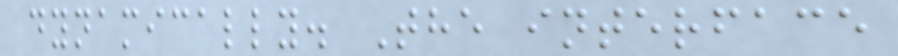dynamically. The interface
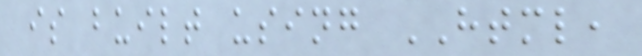is built using HTML,
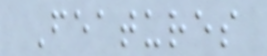Features
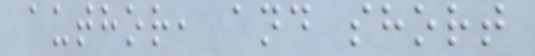author, and short
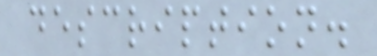description.
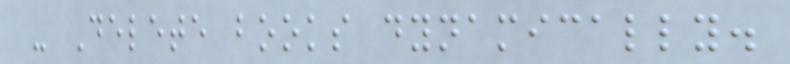- Delete books dynamically.
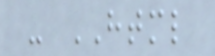- HTML
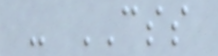- CSS
